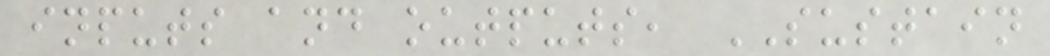inputs and outputs, SUSTAIN
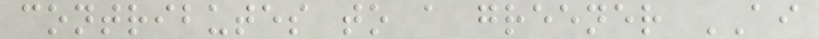contributes to a greener AI
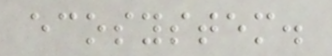ecosystem.
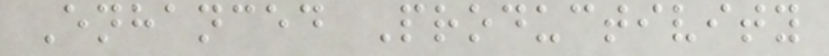Enhanced Productivity
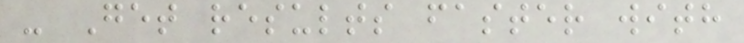- Get results faster with
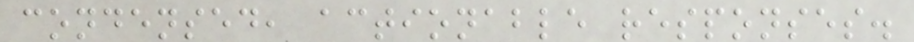condensed, actionable responses.
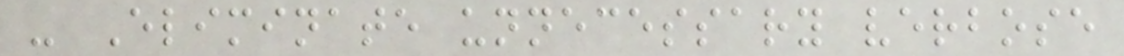- Eliminate unnecessary verbose
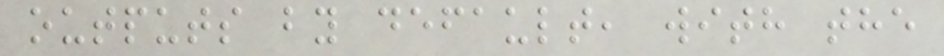outputs by default, with the
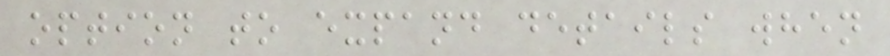option to expand details when
